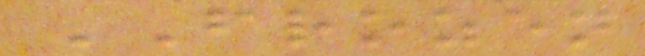FROZEN
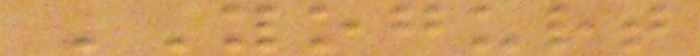YOGURT
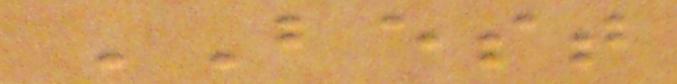BEST
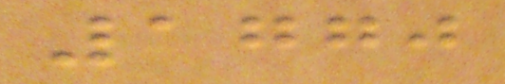1770
